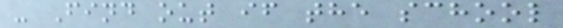- Find out if the school
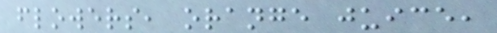flowers, orange juice,
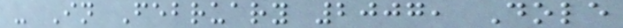- In February 2007, Dole
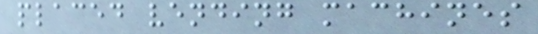placed vending machines
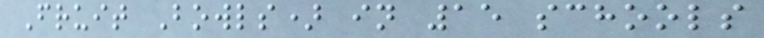Fruit Bowls) in 15 schools
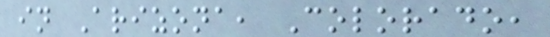in Arizona, Colorado,
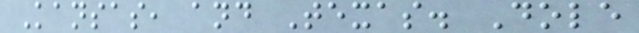Kansas, and Texas. Dole
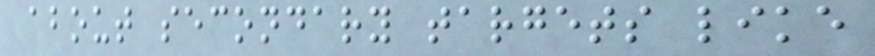about secondary targets like
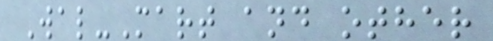Wal-Mart and other
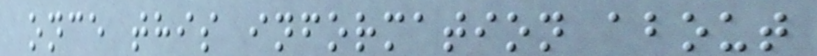once this information about
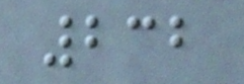232
